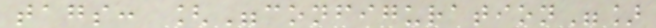tags: ["configuration"]
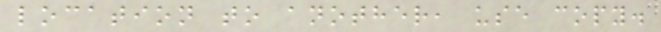location to another, use copy.
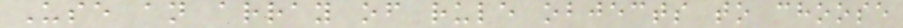Use an array of rule objects to choose
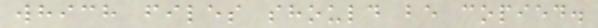which files should be copied.
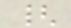{
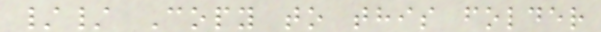// Copy to this folder
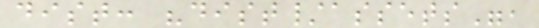dist: "dist/assets",
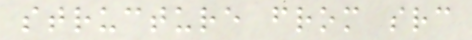structure from src
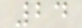24
